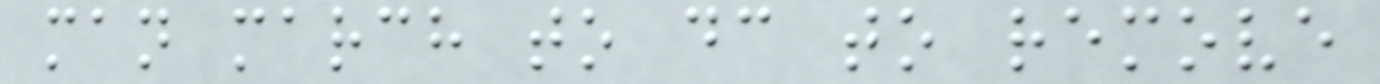man march to dc to remove
